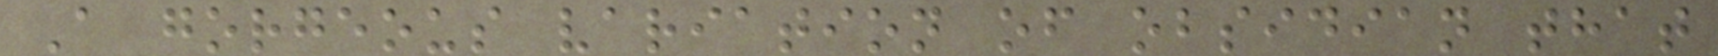A gorgeous variation of obsidian that
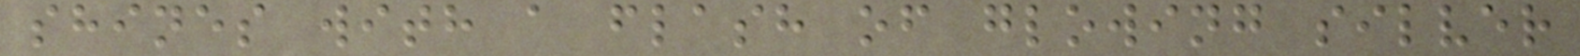shines with a flash of glowing silver
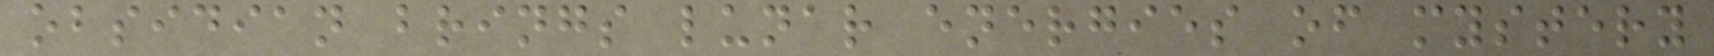obsidian brings lunar energies of mystery
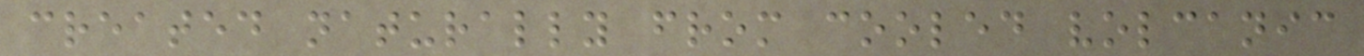created naturally from cooled volcanic
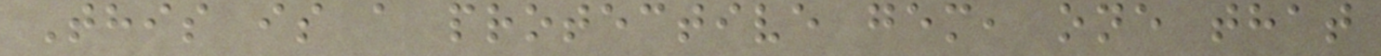This is a protective gem, one that
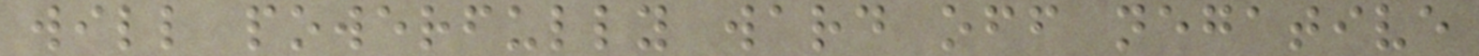will powerfully ward off negative
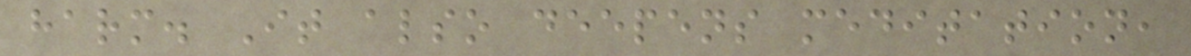harm. It also deepens meditation,
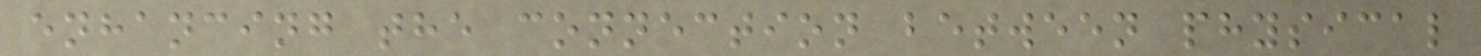enhancing the connection between physical
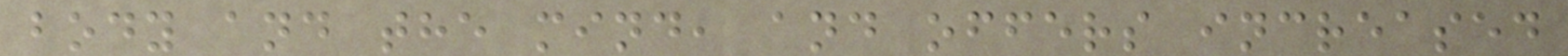body and the mind, and offers increased
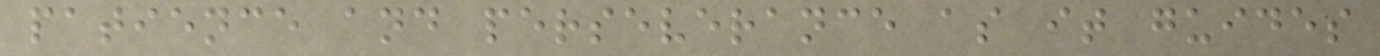patience and perseverance as it guides
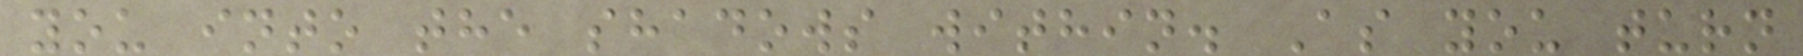you into the shadows within. As you turn
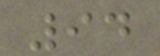94
